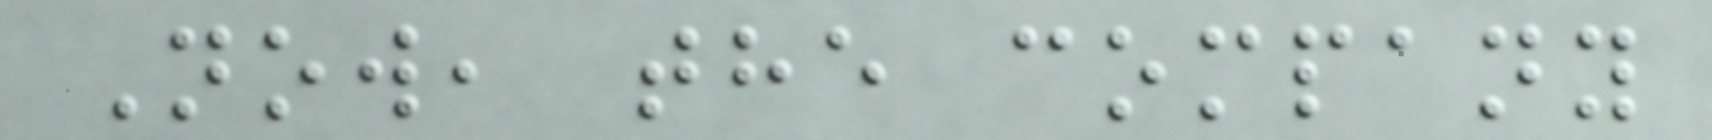Now, the company
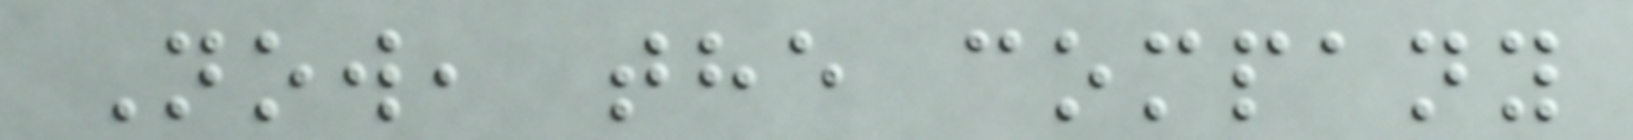Now, the company
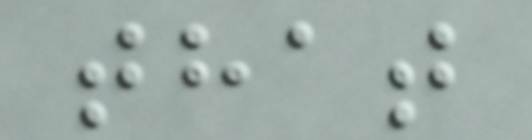that
